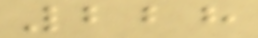228
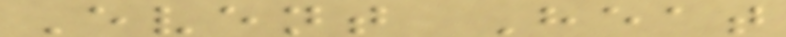Event Heat
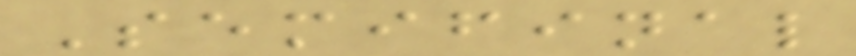Semifinal
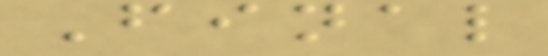Final
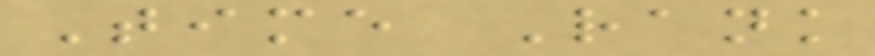Time Rank
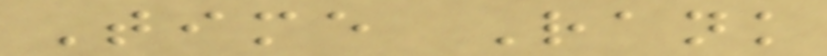Time Rank
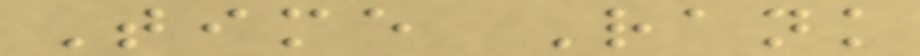Time Rank
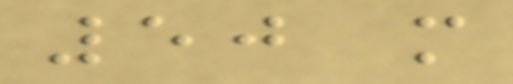50 m
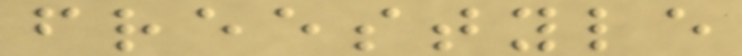freestyle
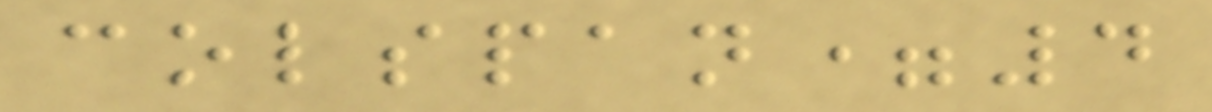colspan=4
